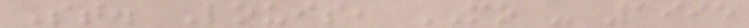St. Louis, MO - 1995
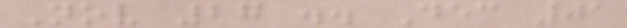Nov 27 .. Dec 01
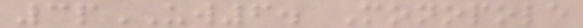3pUW6. Monopole
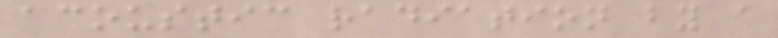acoustic radiation by a
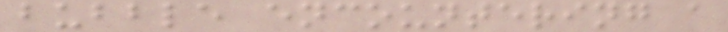bubble encountering a
